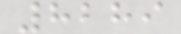8289
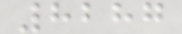8287
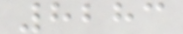8283
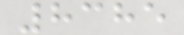8385
